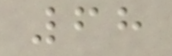68
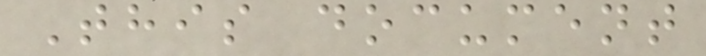This document
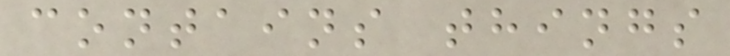contains things
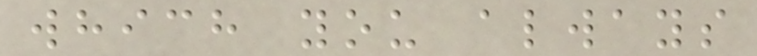which you always
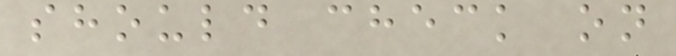should check on
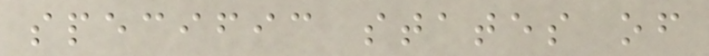specific states of
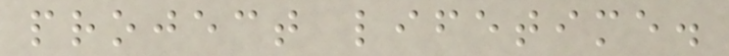project lifetime.
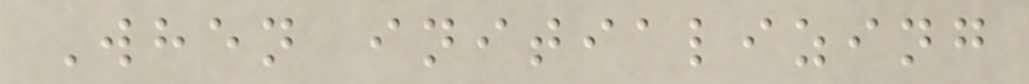When initializing
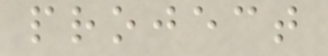project
